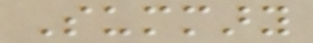Summary
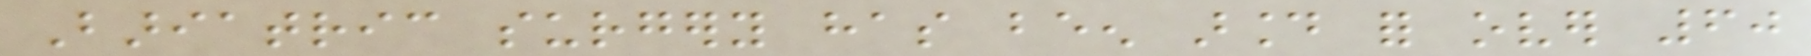Bariatric surgery has been around for over 60
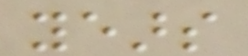years
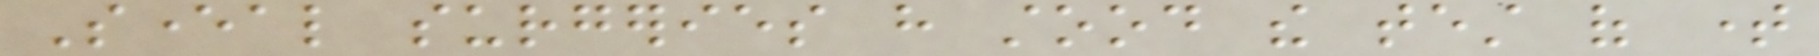Several surgeries have stood the test of time
